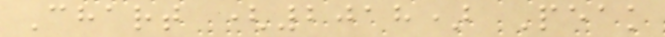Chart (2018) Peak
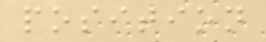position
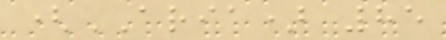(ARIA) 85
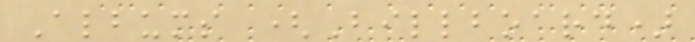Albums (Billboard)
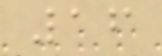16
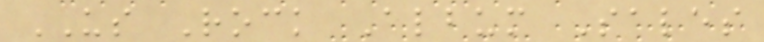US Rock Album Sales
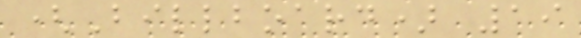(Billboard) 19
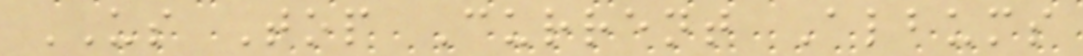US Top Current Albums
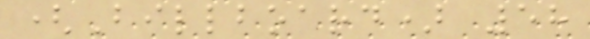(Billboard) 58
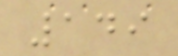149
